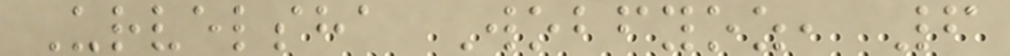Urvelsha Wobfyoz, 6
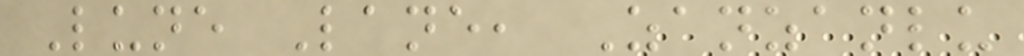Lune Lane, Zanzanlu
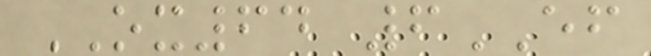OX64 6EF
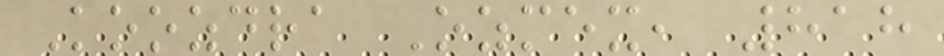Koozdra Ozmex, 818
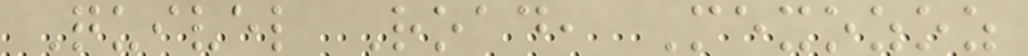Quivel Road, Mexozoz
